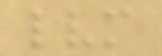lvm
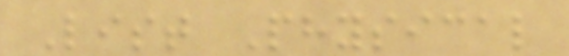List Physical
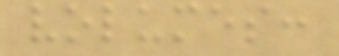volumes:
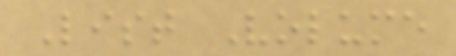List Volume
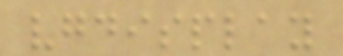vgdisplay
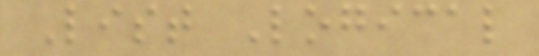List Logical
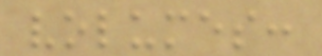volumes:
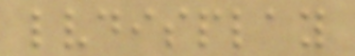lvdisplay
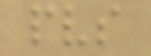pvs
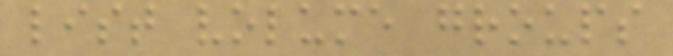list volume groups
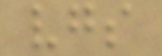vgs
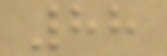88
